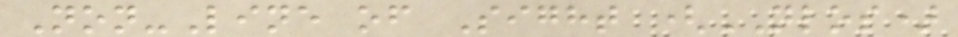Non-Line of Sight (NLOS)
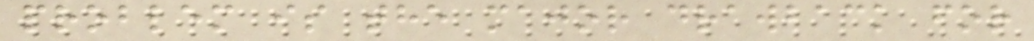problem is the major drawback for
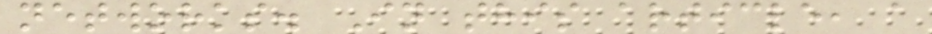networks. In this article, a
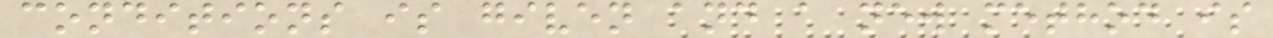conditions is given and a new method is
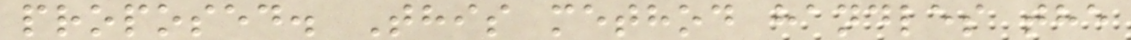proposed. This method handles the
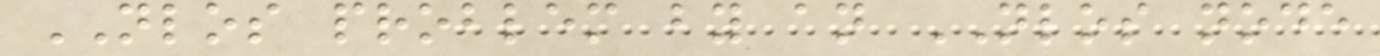NLOS problem by an NLOS node
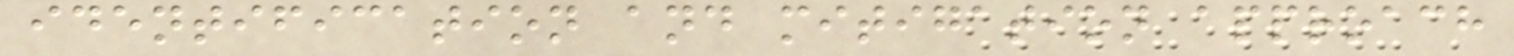identification and mitigation approach
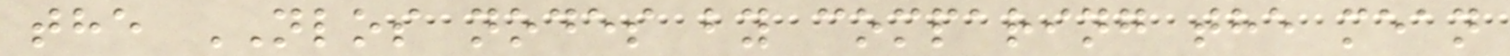the NLOS nodes by comparing the mean
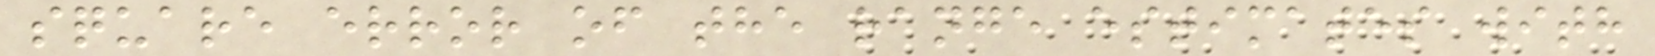square error of the range estimates with
